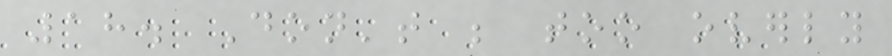18. Don't be too overly
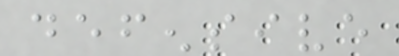defensive
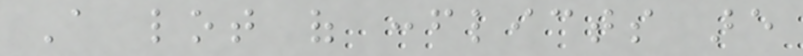A lot of conflicts are
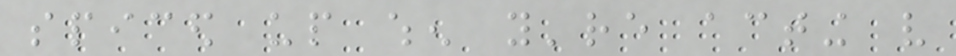spiced up when you're acting very
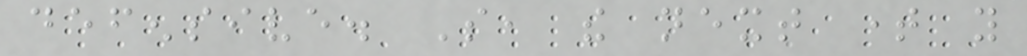defensive. So, the next time you
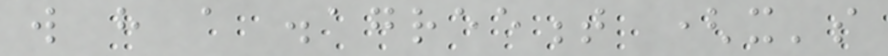will have a disagreement (it's
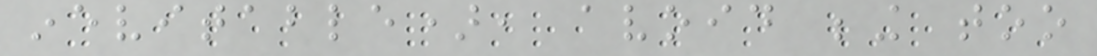inevitable), avoid being too
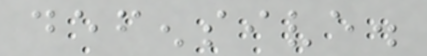defensive.
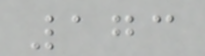173
